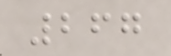267
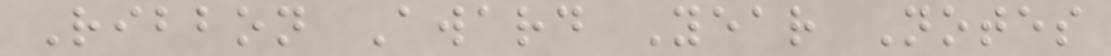Ribbon Award Year Notes
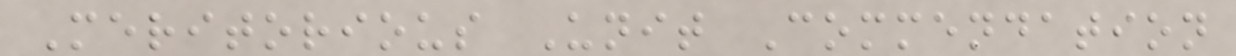Meritorious Unit Commendation
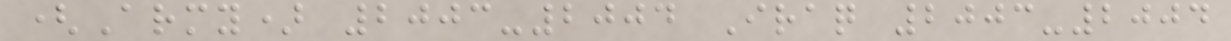(Army) 2003-2004 Iraq 2003-2004
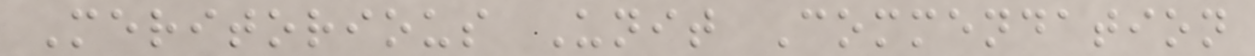Meritorious Unit Commendation
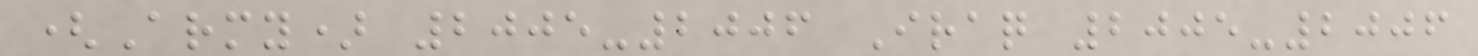(Army) 2005-2006 Iraq 2005-2006
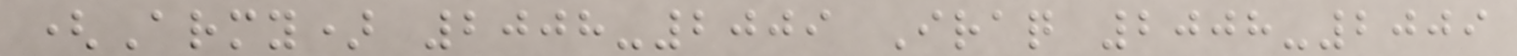(Army) 2008-2009 Iraq 2008-2009
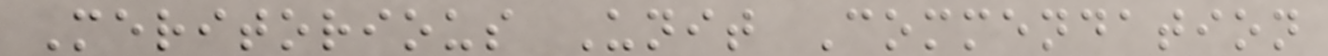Meritorious Unit Commendation
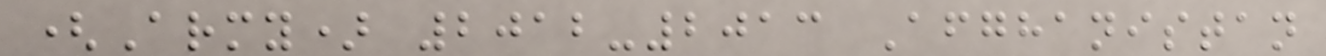(Army) 2012-2013 Afghanistan
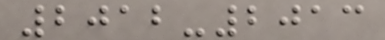2012-2013
